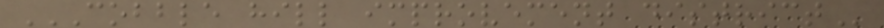COBBLE HILL IMPROVEMENT DISTRICT
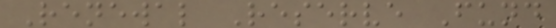Renewal Reserve Fund
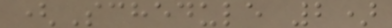(Schedule 2)
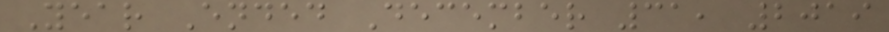Year Ended December 31, 2019
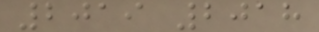2019 2018
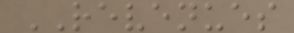REVENUES
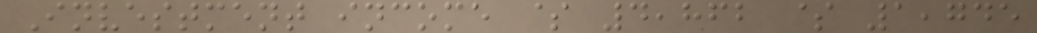Investment income $ 4,862 $ 1,745
